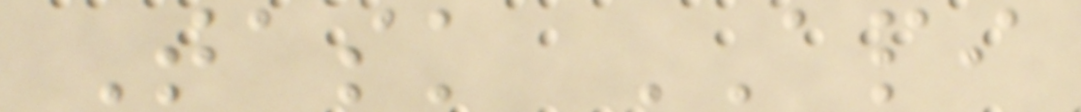Task API
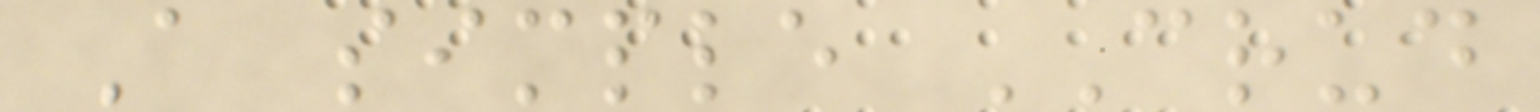A simple CRUD
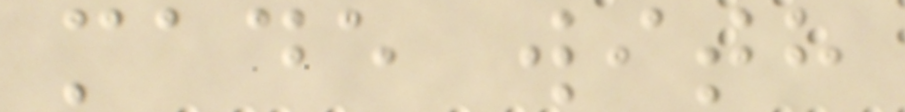made with
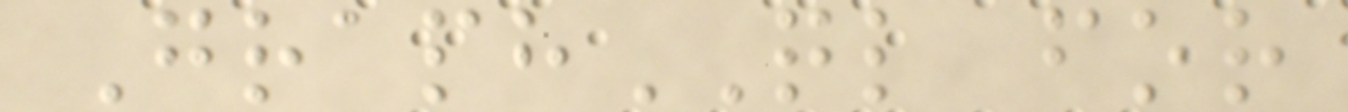GraphQL for
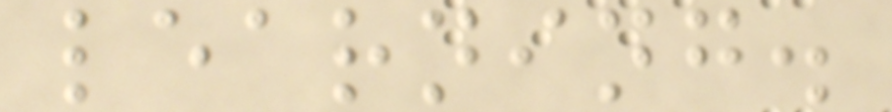learning.
